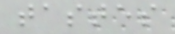tastes
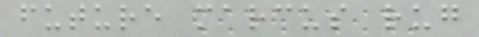future marcus rug
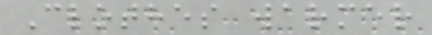Clothes warmer
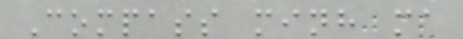Compass minh ma
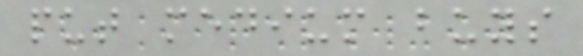put medium buys
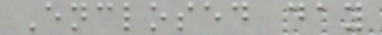Enclosed day
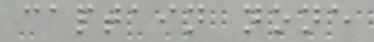captain none
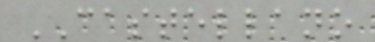CASTELLANO
